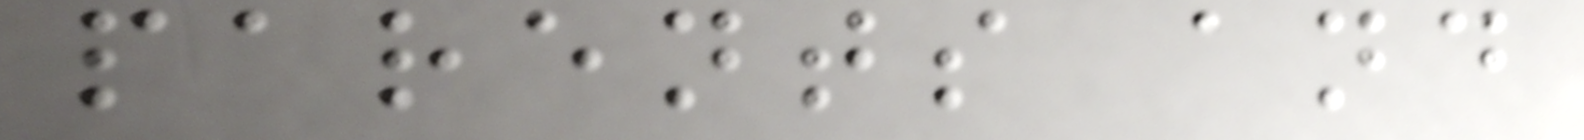parents and
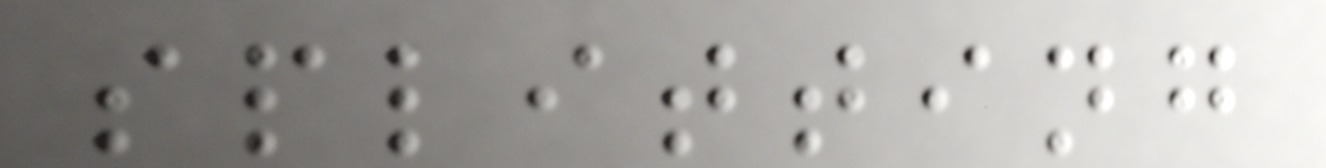splitting
